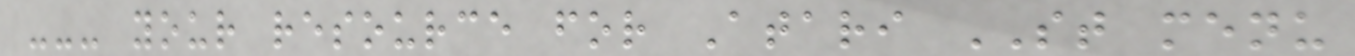--- your resource for Atari ST menu
